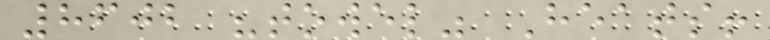8602 "towel" Heats!
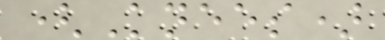(Knees)
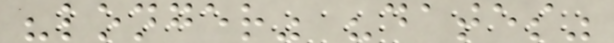"longer" "dates"
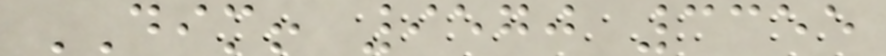DIM! 9570 3355
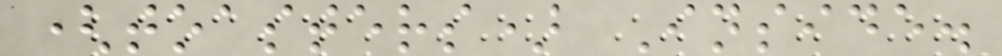(toasters) Inside.
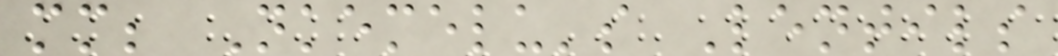mm; Nkemelu's Lentils
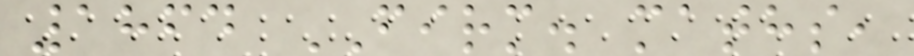1864 FIRM. maths,
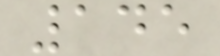145
